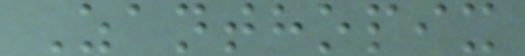Zanthopix
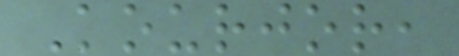Kourjor,
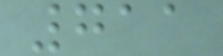711
